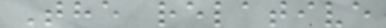The relative
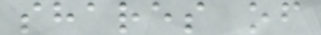shares of
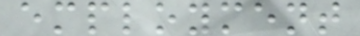employment
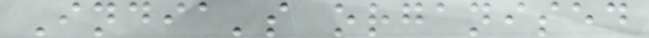India's organised
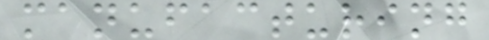manufacturing
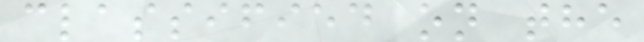classified on the
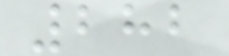282
